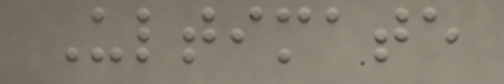Ultimate
